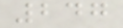247
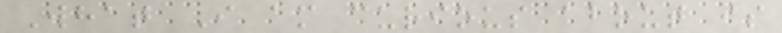What I am curious about is
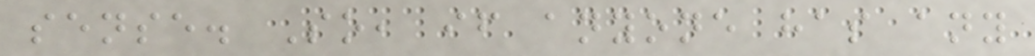sense. So, if anyone has any
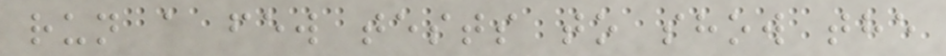run a few tests to show the
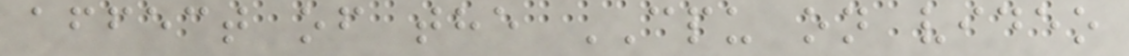affect of the CPU on video
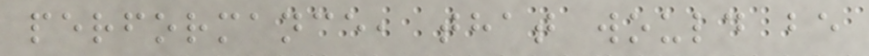performance, that would be
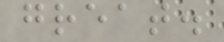great.
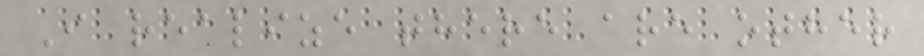I realize there are other
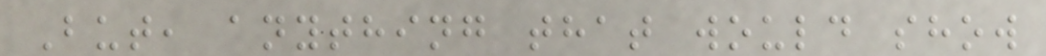But, anything that would show
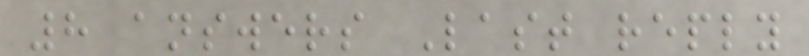8 answers Last reply
